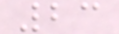23
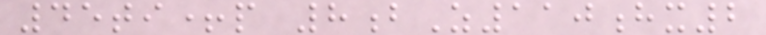45ti+p 8bZ110hx2
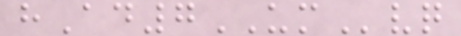hAd7UMvq
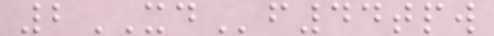2XDf44tpw
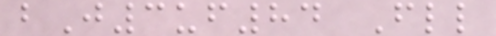bJ3uf84 Fll
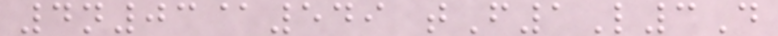4n03@549 tF1L3D
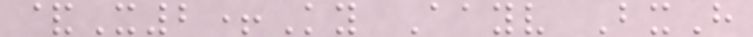&X2+Ky Aayv BxH
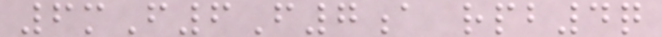6mF6F7a rpb4q
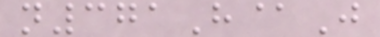n371H@J
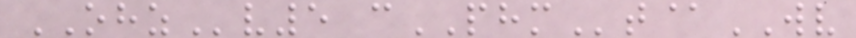OHZv5 cPHMt@WV
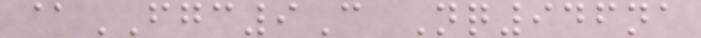@FGC9C Nq946na
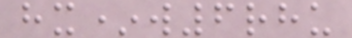hx*w6rhu
